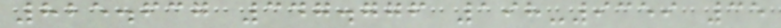825.637 347.776 198-9359 35
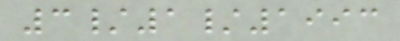3/1/1993
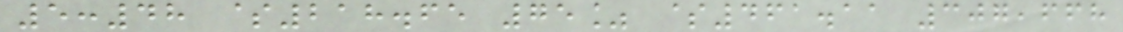5:48 $218.65 75% $461.11 307,668
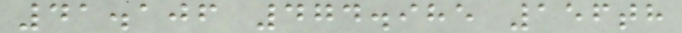41.106 474.985 156th
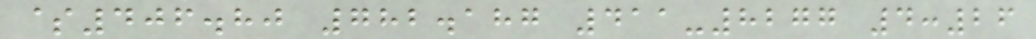$406.80 782.187 411-8277 4:26
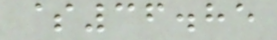$36.85
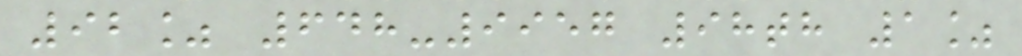92% 648-9957 98th 1%
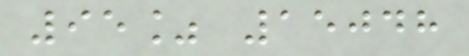95% 15048
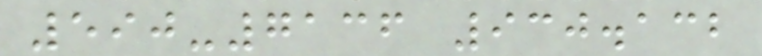590-7136 930.132
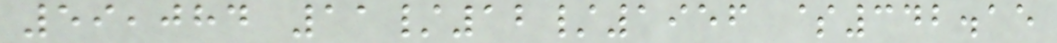59,084 11/12/1956 $342.15
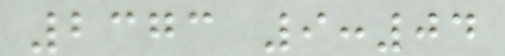2373 9:04
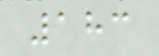183
